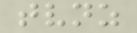tvnz
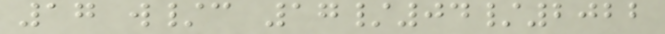17 w/c 17/04/2022
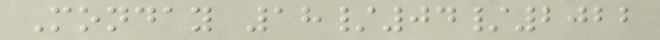Monday 18/04/2022
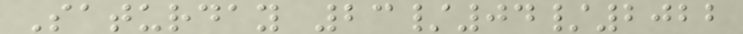Saturday 23/04/2022
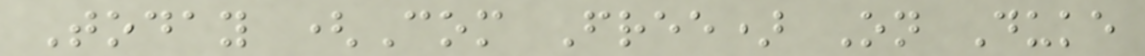Today (Com Free) On Duke
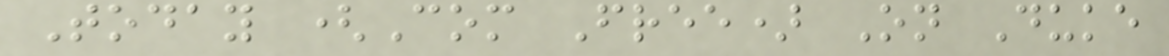Today (Com Free) On Duke
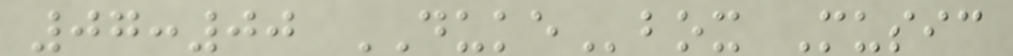07:00 DUKEbox Music
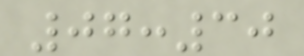07:30
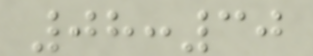08:30
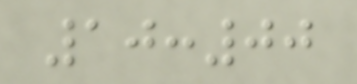10:00
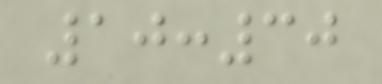10:30
